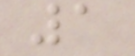1
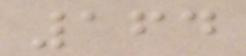164
